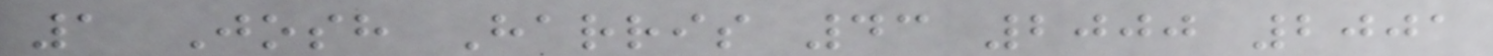1 Josh Harris 43 2000 2001
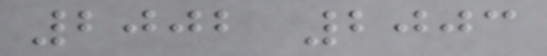2002 2003
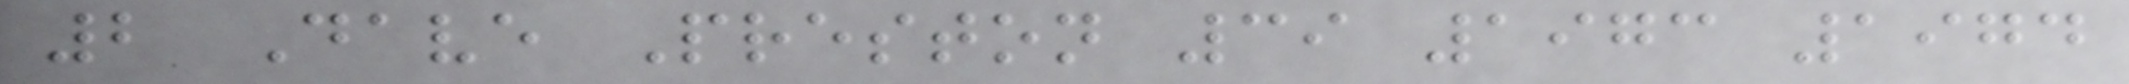2 Dave Preston 39 1973 1974
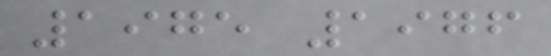1975 1976
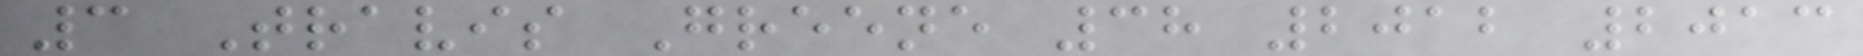3 Travis Greene 38 2012 2013
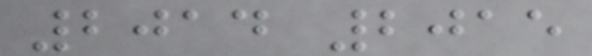2014 2015
